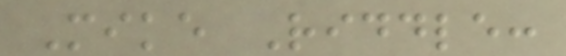Mike Riddle:
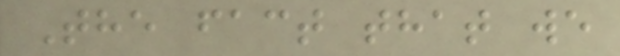The fact that we
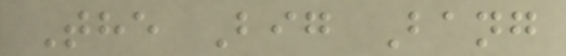The Big Bang
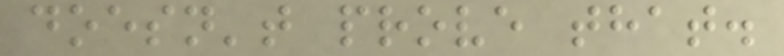doesn't prove that.
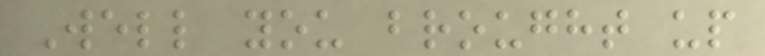Well you brought up
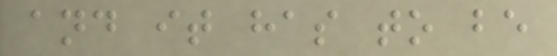and it has to be
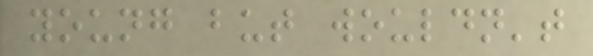young but wouldn't
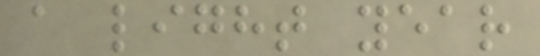a light year
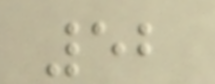52
